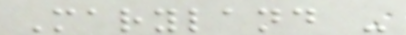Maryland -
